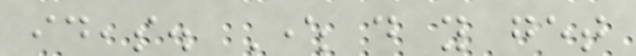ideas. Where do you get
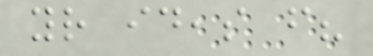your ideas from?
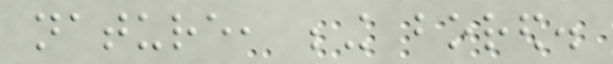nature, being bored.
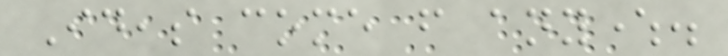Ideas come from anywhere.
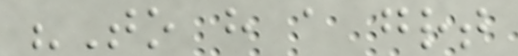"To have a great
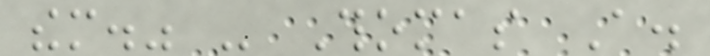them." - Thomas A.
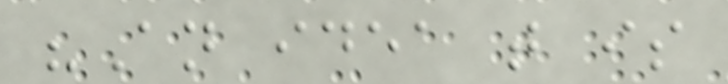"An idea that is
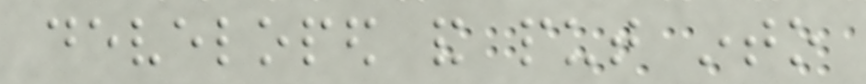developed and put into
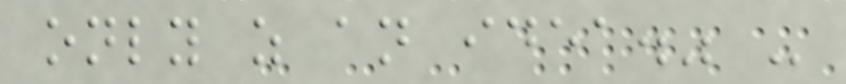only as an idea." -
